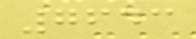7643
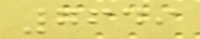7649
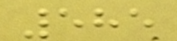585
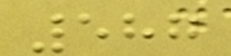587
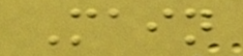Main
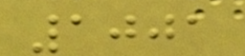1001
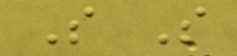S S
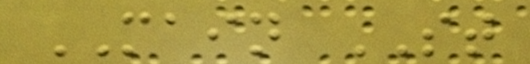MAIN ST
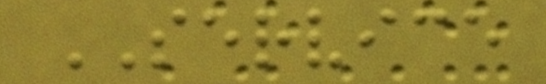SERVICE
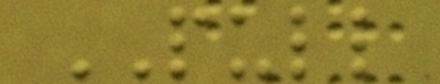PULL
